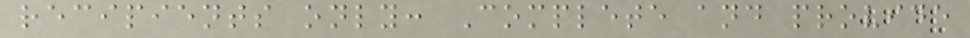recipients only: Complete and provide
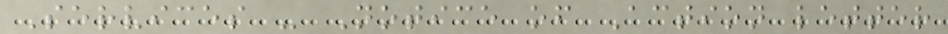Services - Notice of Action letter
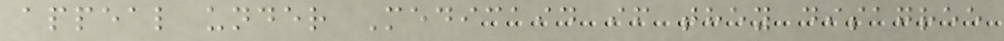appeal under Medicaid if they disagree
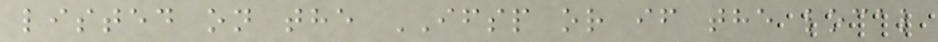listed on the IFSP or if the local
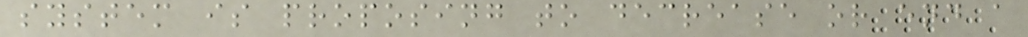system is proposing to decrease or end a
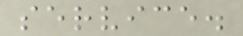service.
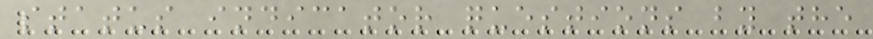status indicator questions by the
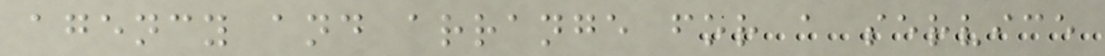agency and arrange for a service
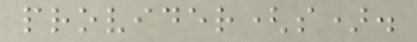provider(s).
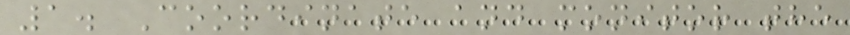1. Coordinate and monitor the
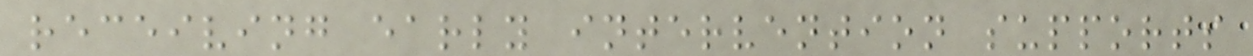receiving early intervention supports
